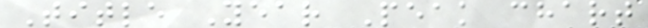Title Year Peak chart
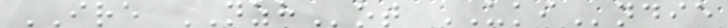IRE NZHot UKIndie
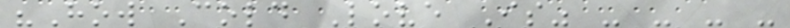"How Cold Love Is" - - - -
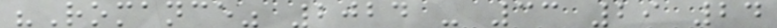"Romance" 2024 - 33 29 24
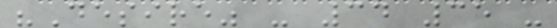"Desire" - 34 35 -
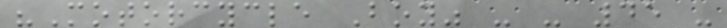"Motorcycle Boy" - - 45 -
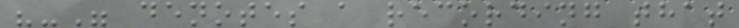"-" denotes a recording that
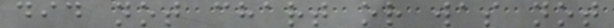did not chart or was not
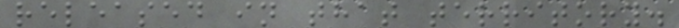released in that territory.
